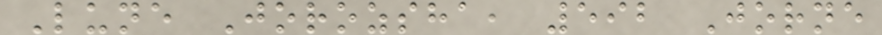Lune Jorozsha, 592 Jorne
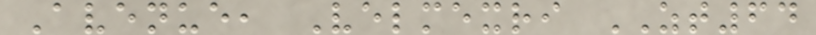Avenue, Velmexri ZT64
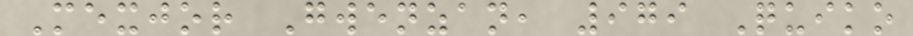Mexjor Gwenzan, 979 Quiko
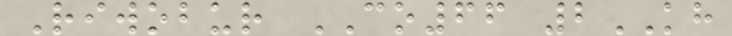Riwobur CO66 2KH
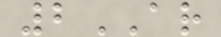2AR
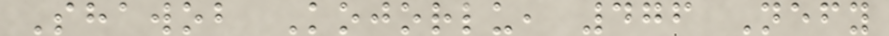Shawob Kojorlu, 476 Nefy
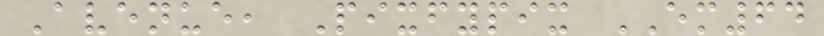Avenue, Pixfypix EM64
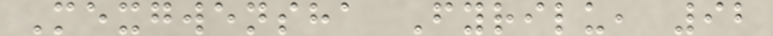Mexgwensha Fyrilu, 92
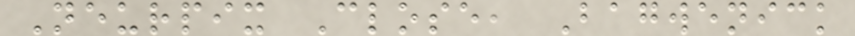Neurpix Close, Bagwenick
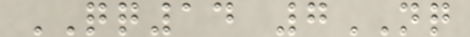QQ14 7NQ
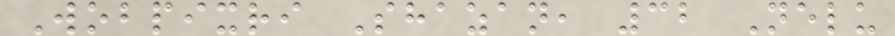Wobpixri Shazan, 32 Nelu
